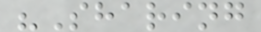"Sharing
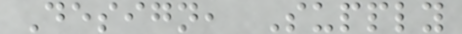Design, Supply
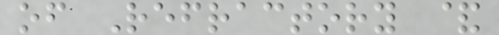of Refractory &
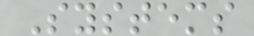Systems
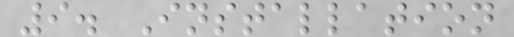9. Installation
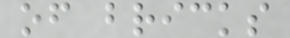of bricks
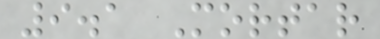9.1 Mortar
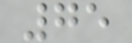75
